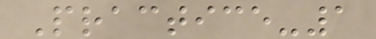Practice-1
